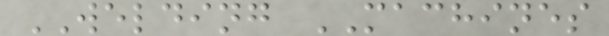WELDING MACHINES
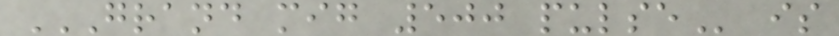GRAND MIG 500 PULSE is
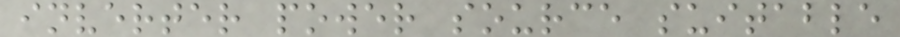inverter power source suitable
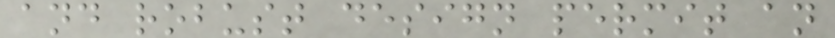and robust design permit an
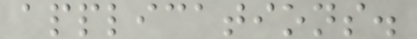applications.
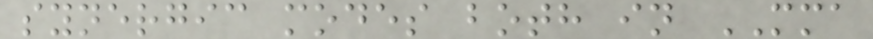synergic modes both in MMA
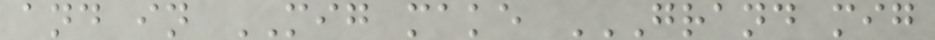and in MIG make GRAND MIG
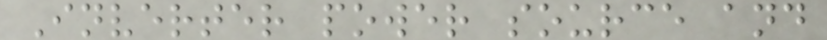Inverter power source and
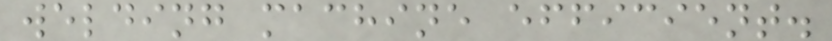welding machine efficient.
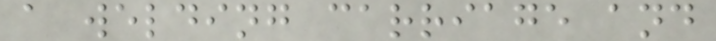a welding carriage and
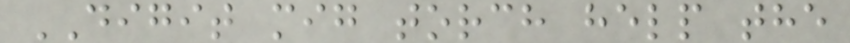DIGIT mig torch help the
